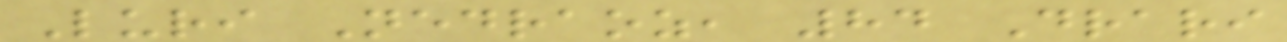Luri Nedraoz, 84 Drari
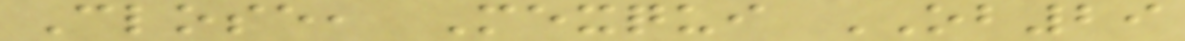Close, Mexqui OB29
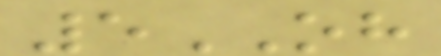5OH
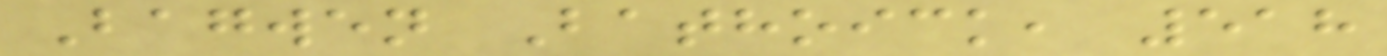Bagwen Bathoick, 518
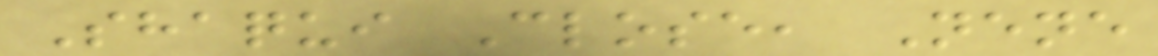Shaqui Close, Nene
